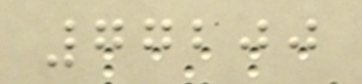77200
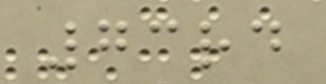73rd
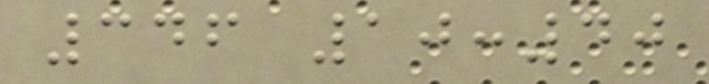346 10:40
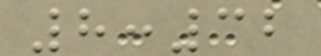8:32
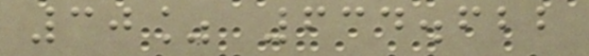30% 634.622
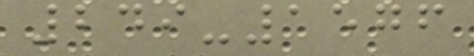249-1576
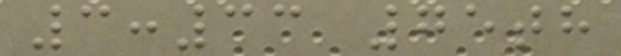3:33 75th
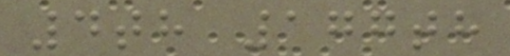4th 177th
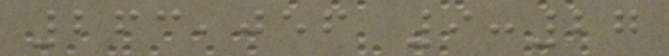263,056 9:27
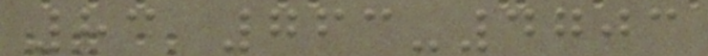83 763-4703
